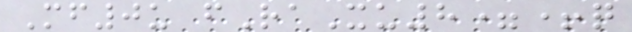Mf0u fRaXu8=+q
